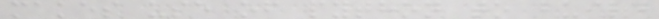makes use of python to build
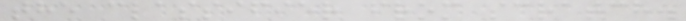the classifier from scratch.
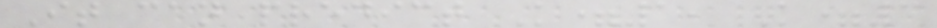It can predict K=1, K=3
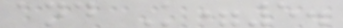and K=5.
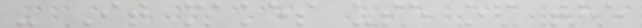- It makes use of the
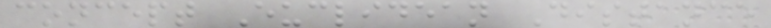concept Euclidean Distance
